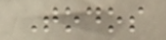Todos
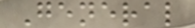General
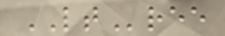LTree
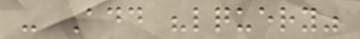- Add "lquery"
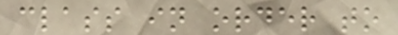class in order to
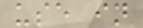use in
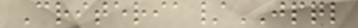Criteria/JPQL
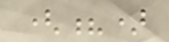(?)
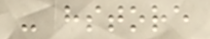- hstore
